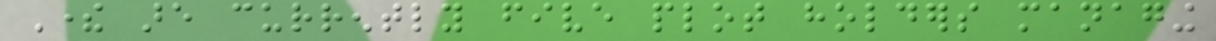There are currently five plot holders managing
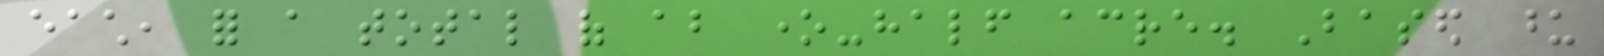each, for a total of about one-half acre. Based upon
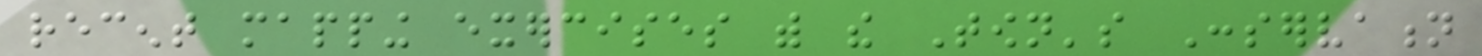recent mapping exercises with the Town's Conservation
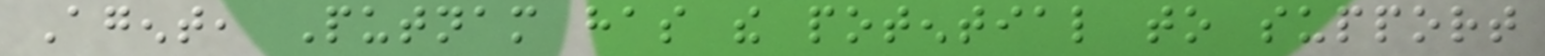Agent, Putnam has the potential to support
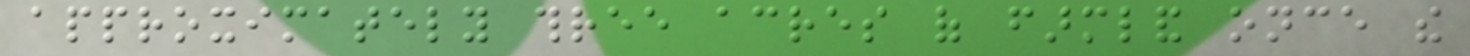approximately three acres of farmland once the
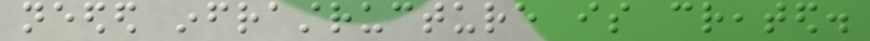needed infrastructure is created.
